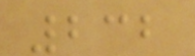232
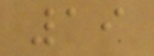19
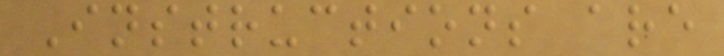Instructions are
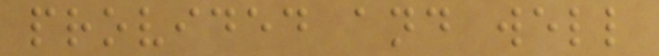provided and well
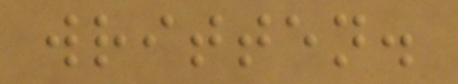written.
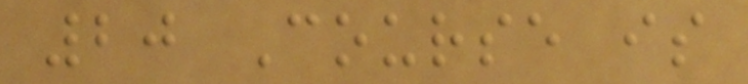20 Course is
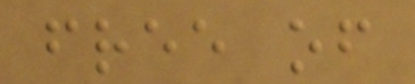free of
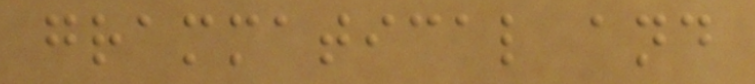grammatical and
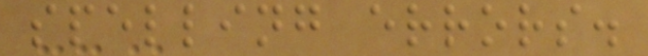spelling errors.
